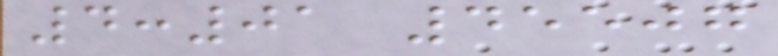4:01 45507
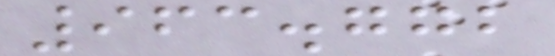963.772
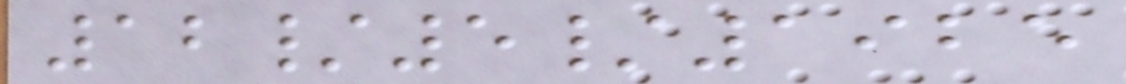12/5/1925
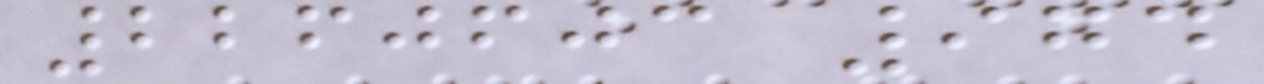2260603 974
